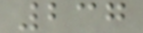237
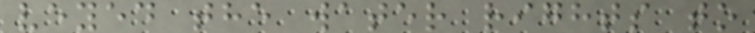veyed the water rights to
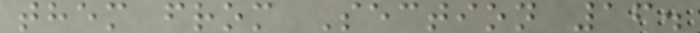them from Section 16.
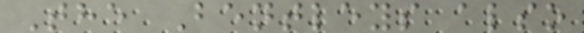The Bentleys also
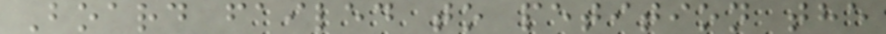Board failed to petition the
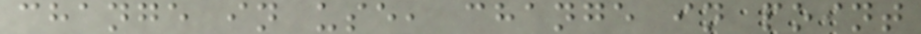change in use, change in point
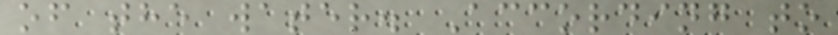of the water. According to
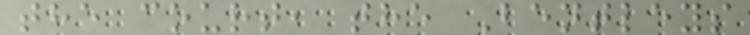the court, the Bentleys
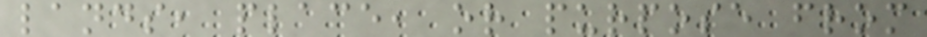lands, place, or purpose from
